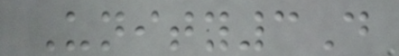Unity3D
